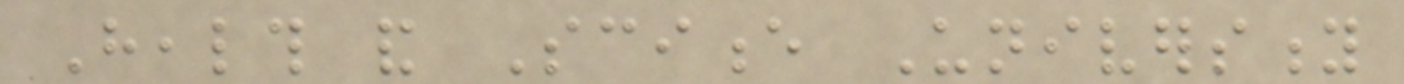Health and Science University
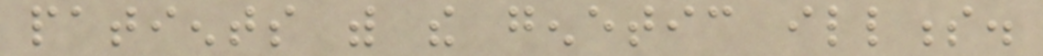patients with the genetic illness.
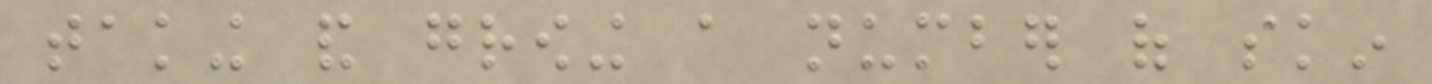taking and growing a number of skin
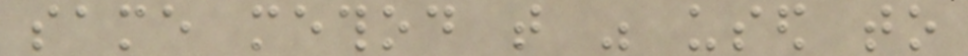same method that was used to
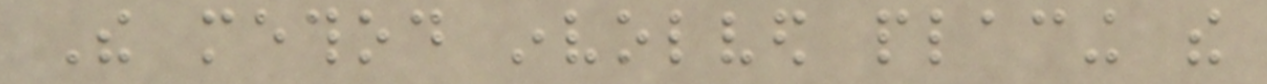The method involved placing the
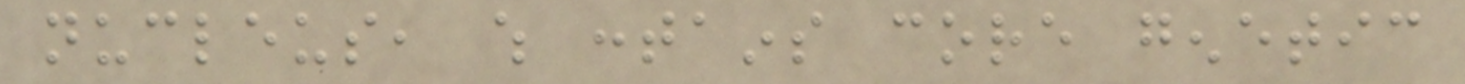nucleus, which contains core genetic
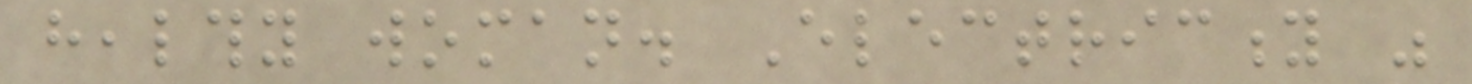healthy woman. Electricity was
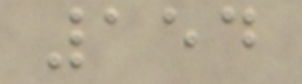154
